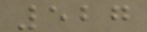527
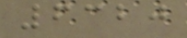6320
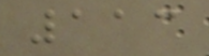113
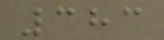383
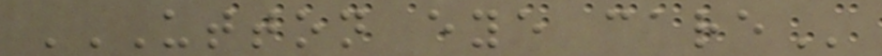UTTON EYE CARE
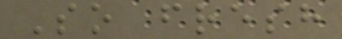So fresh
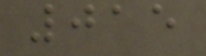015
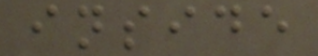inside
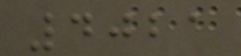4021
